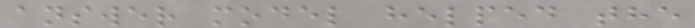answer model helped the
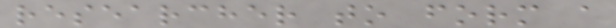researcher to form a
